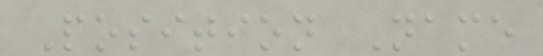Position Name
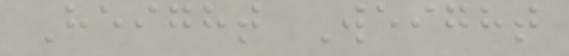Height Weight
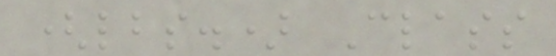(lbs.) Class
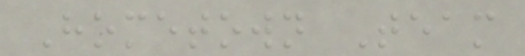Hometown Team
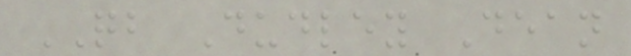QB Dudley Dean
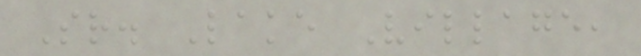Sr. Lake Village,
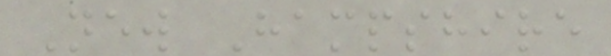New Hampshire
